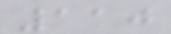110
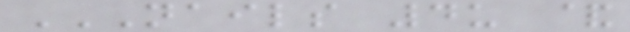NAILS 4U &
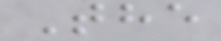The
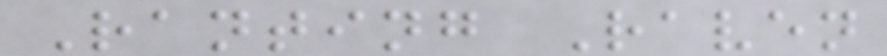Ranting Raven
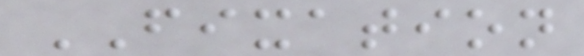FIXATION
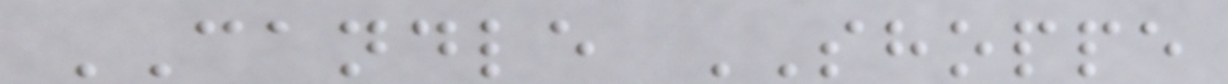CANDLE SHOPPE
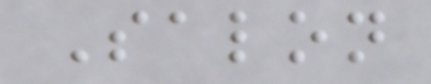Salon
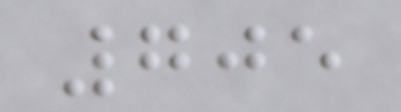705
